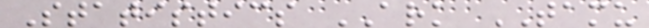Statistics ARK TAMU
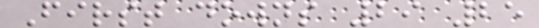First downs 29 25
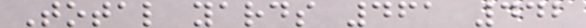Total yards 461 442
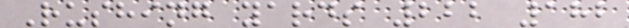Rushing yards 222 182
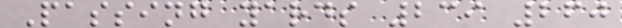Passing yards 239 260
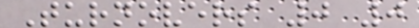Turnovers 0 0
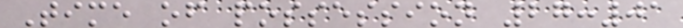Time of possession 27:01
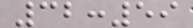32:59
